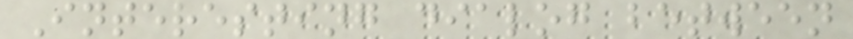Interesting dialog between
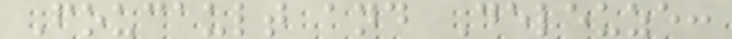Foucault and Deleuze:
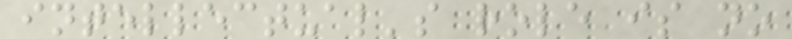intellectual's role is no
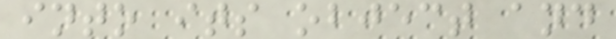into its object and
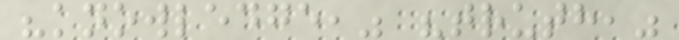"knowledge," "truth,"
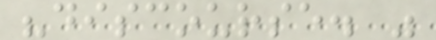"discourse. "
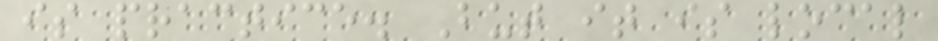is practice. But it is local
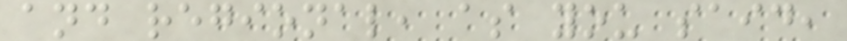and regional, as you said,
